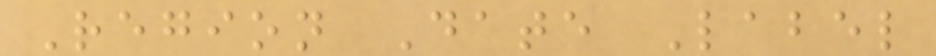Region Date Label
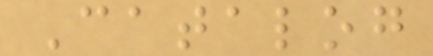Catalog
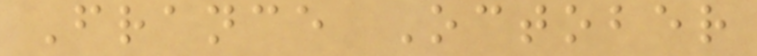France October
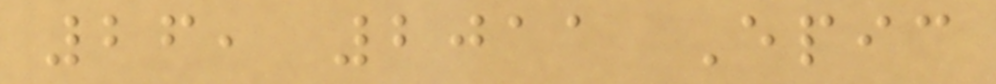26, 2011 Epic
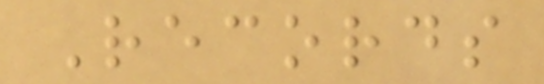Records
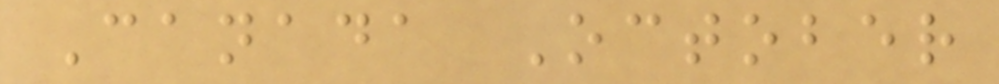Canada October
